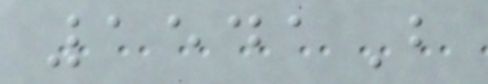1541B
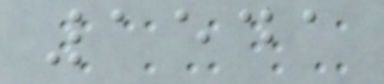1541
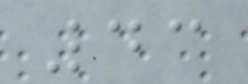43
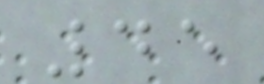45
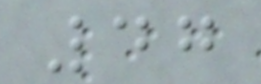47
